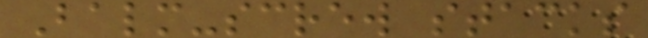Balm-screw stacks
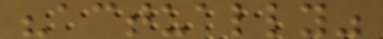"actually"
